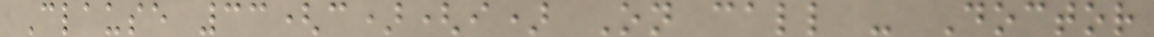Clause 33(c)(i) On call - Doctor
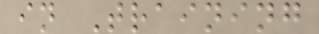in Training
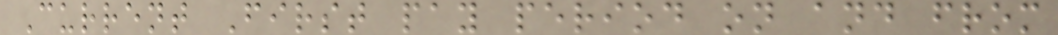Current First pay period on and from
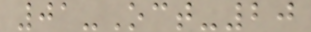01-Oct-20
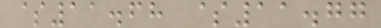$11.68 $11.77
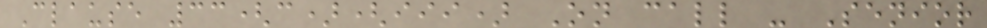Clause 33(c)(iii) On call - Senior
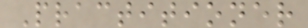Practitioner
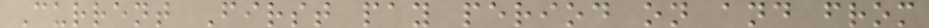Current First pay period on and from
